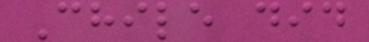Chile did
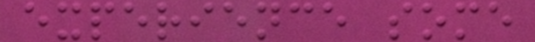experience some
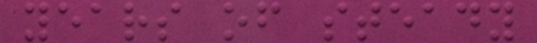years of steady
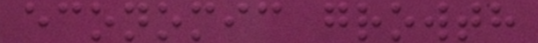economic growth
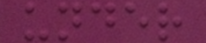under
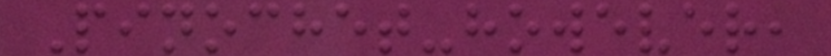Pinochet-however,
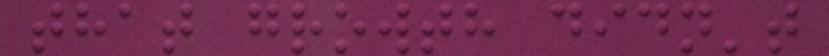that growth didn't
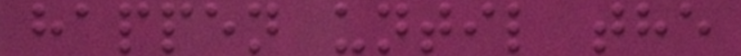happen until the
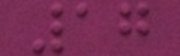17
